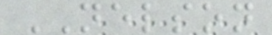NELSON
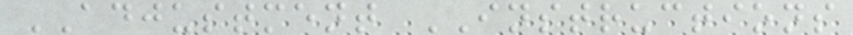ADJUSTMENT INSTRUCTIONS
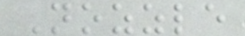Nozzle
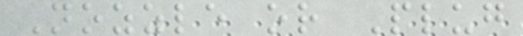Nozzle or Plug
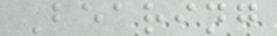Bearing
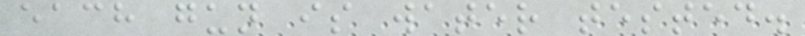each gun is water tested.
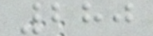280
